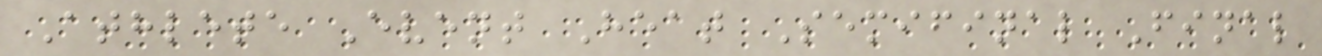Athlete Event Heat Semifinal Final
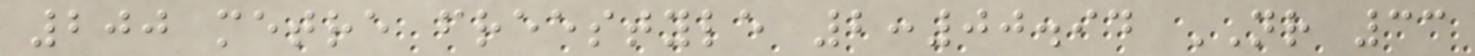200 metre freestyle 2:00.94 NR 33
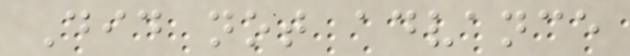Did not advance
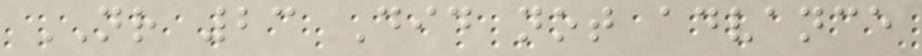NR 23 Did not advance
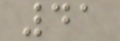41
